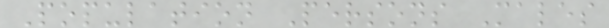Population Persons Males
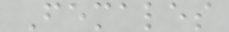Females
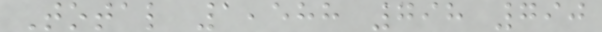Total 1,588 798 790
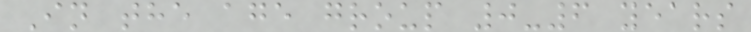In the age group 0-6 years
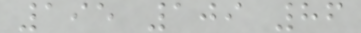195 109 86
